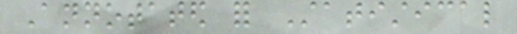Annotated for Statistical
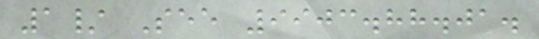1/ See 9903.88.01.
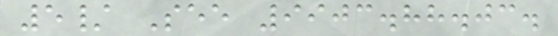5/ See 9903.88.03.
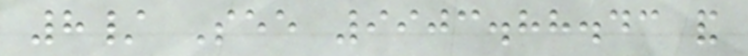8/ See 9903.88.43 and
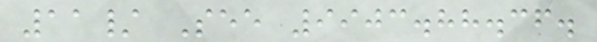11/ See 9903.88.36.
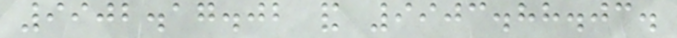9902.17.02 and 9903.88.03.
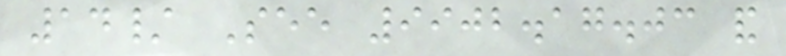14/ See 9902.17.03 and
